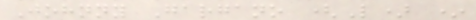Johnny Gargano (L) *
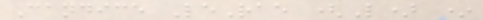Candice LeRae (L) *
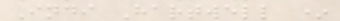Indi Hartwell *
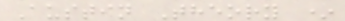Austin Theory *
